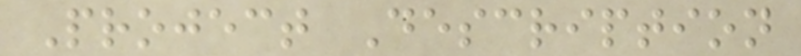Project Description
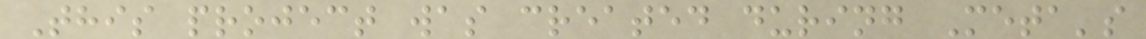This project was created during Meta's
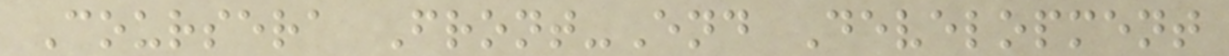Coursera Front-End Development
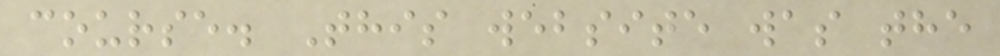course. This website was the
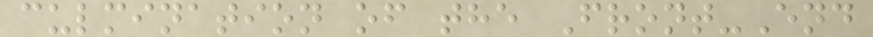culmination of the Front-End
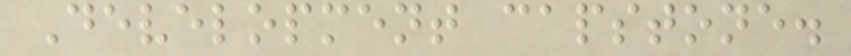Development capstone.
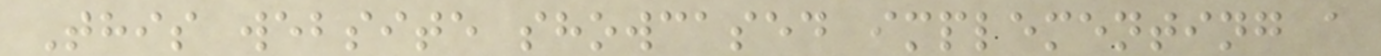This website showcased implementing a
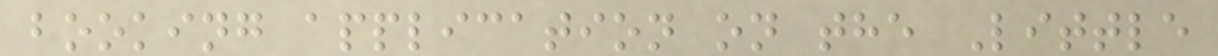booking application on the Little
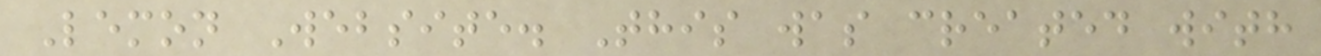Lemon Website. This was created with
